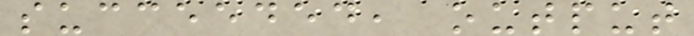succeeded, output
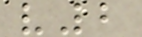v2
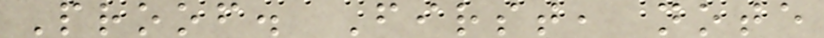Proof. First, note
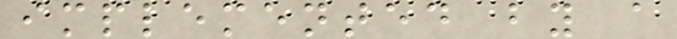implemented by a
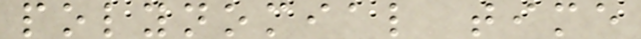polynomial time
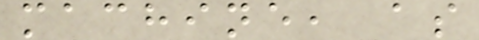machine, as
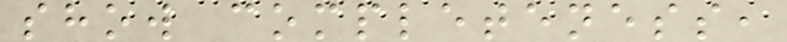show completeness,
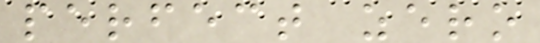perfect zero
